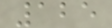125
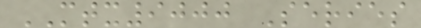MTX9000 Series
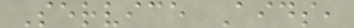Service Aids,
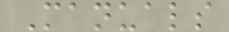Manuals
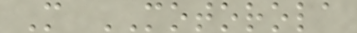M MOTOROLA
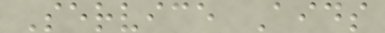Service Aids
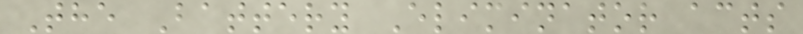The Battery Eliminator acts
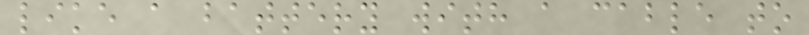like a battery with a cable to
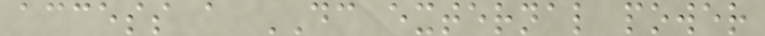access a DC external power
